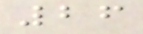26
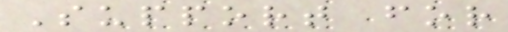Support for
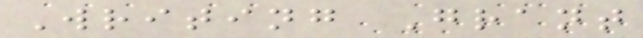Writing Grant
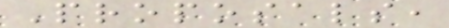Proposals,
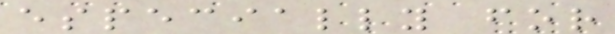especially for
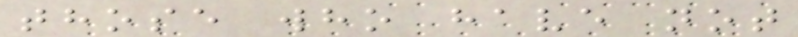those who have not
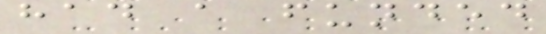had a funded
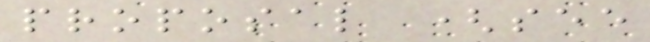proposal (see
